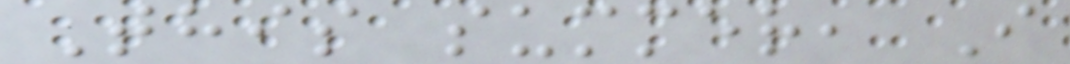This summer, I
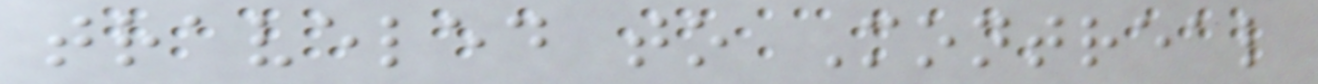traveled to Montreal
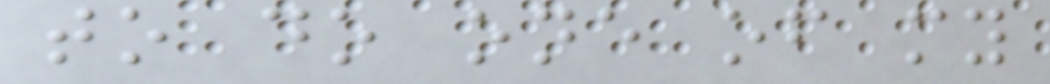to do one of my
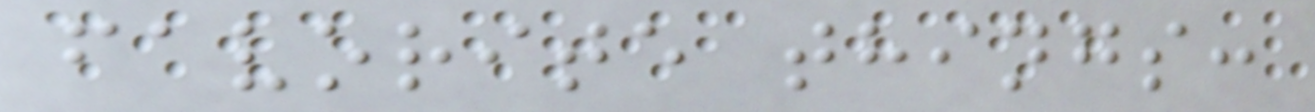favorite things:
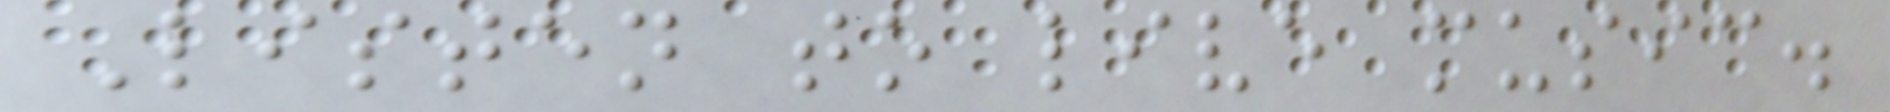Listen to live music.
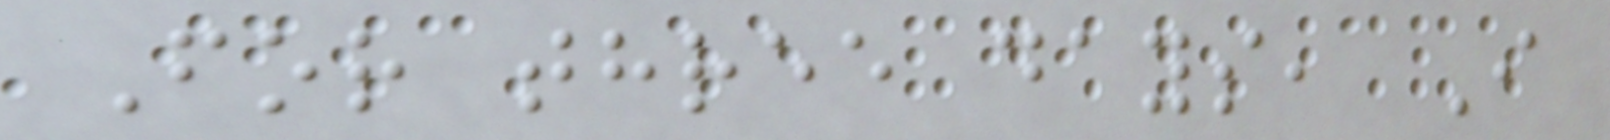For three days, I
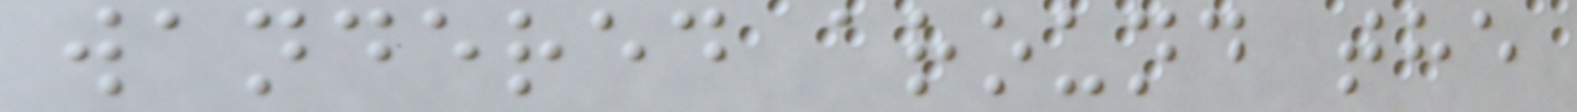wandered around the
